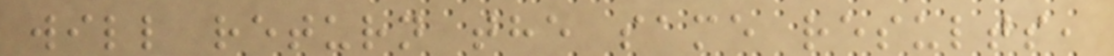will return the same results,
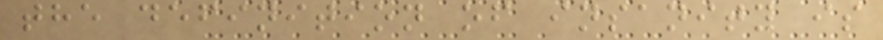the definition of insanity is
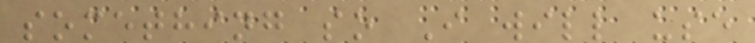something so I will use
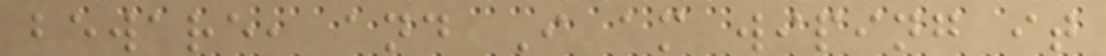beware, and I am wiping it
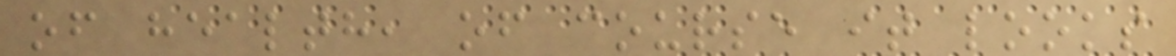of health, of course it looks
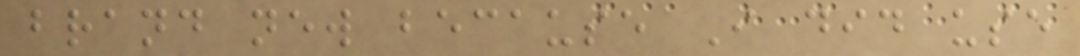brand new because I did use
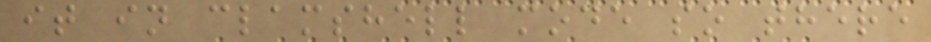it in clamshell mode so there
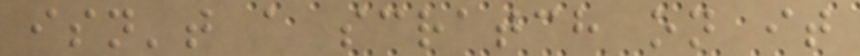isn't a scratch on it
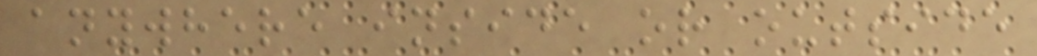anywhere inside or outside
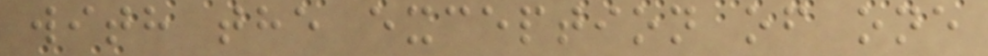with the exception of one
